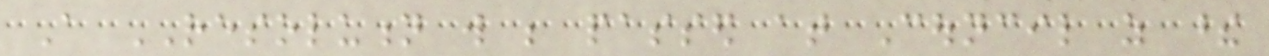A RESOLUTION will be passed at Council as these
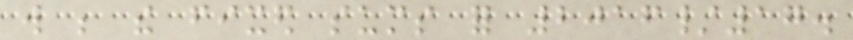will be the fixed sums for 2016/17.
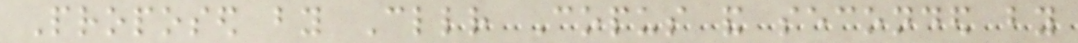Proposed by Cllr Copus and seconded by
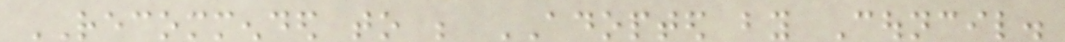RECOMMENDED to be ADOPTED by Council.
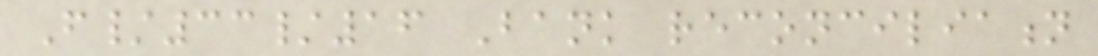F/33/16 Bank reconciliation
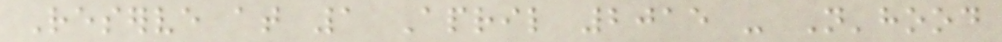Reserve at 1 April 2015 - N'hood
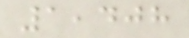1,408
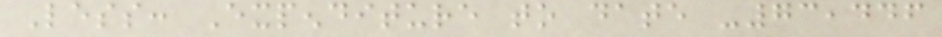Less: Expenditure to date -73,446
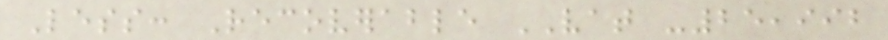Less: Recoverable VAT -25,992
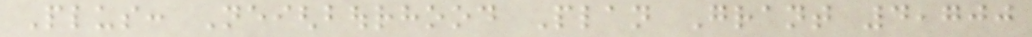Plus: Neighbourhood Plan Grant 4,700
